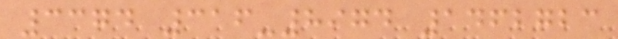3374 316-8974 1462723
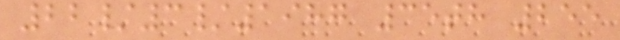22/3/1987 35th 255
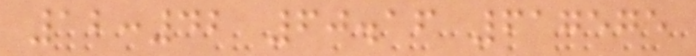12:42 60.16 617575
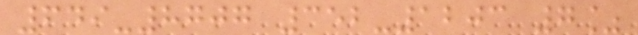649-8707 352-1203 7%
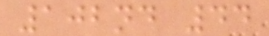102nd 44
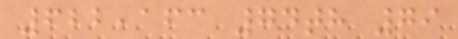622,163 74th 79
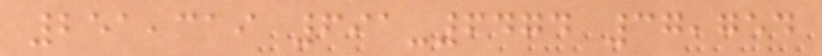251,319 691-6474 37,754
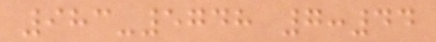983-5748 7:44
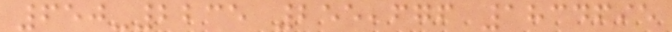650-2235 255,676 1834695
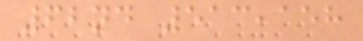62nd 513,158
